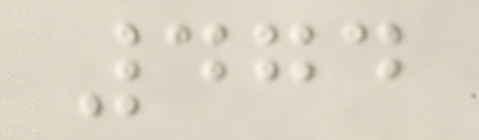474
